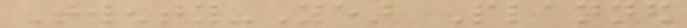Twenty-Year Planned
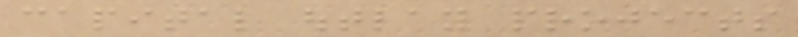capital outlay projects
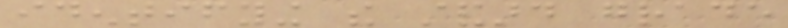identifying the standard grade
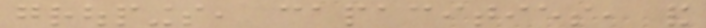groupings, capacities, and
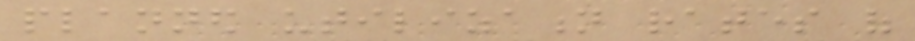planned utilization rates of
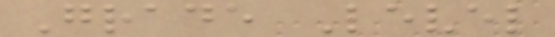Grade Level
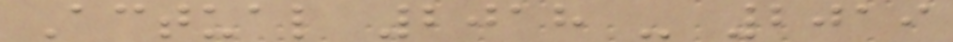Actual 2018 - 2019
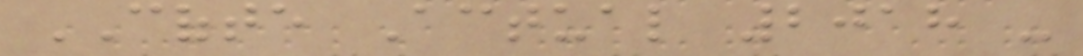COFTE Actual 2018 -
